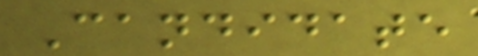Candidate
